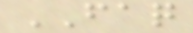FAQ
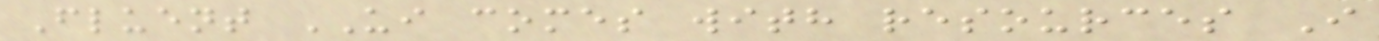Fluent UI comes with resources I
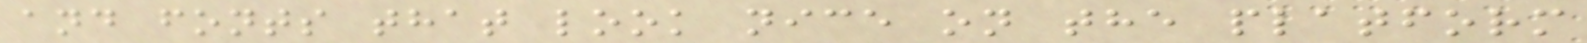and fonts that look nice on the platform
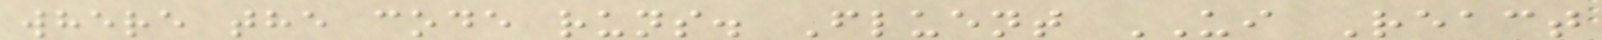where the code runs. Fluent UI React
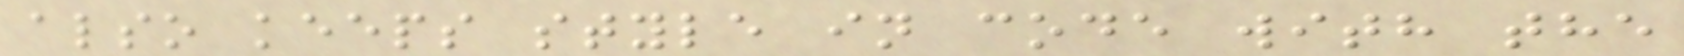also keeps style in code with the
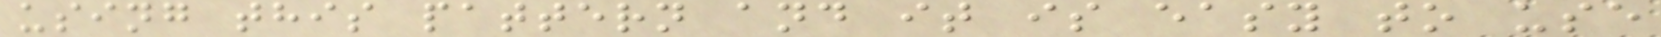using this pattern and it is easy to use
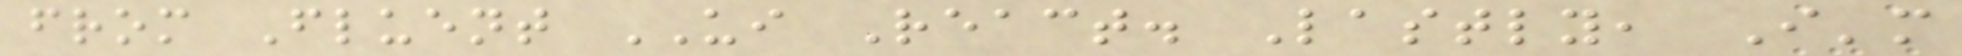from Fluent UI React. Lastly, I'm
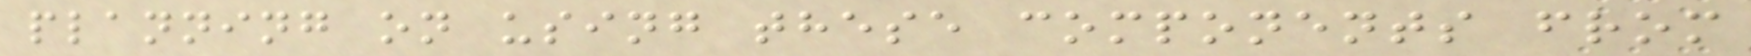planning on using these components from
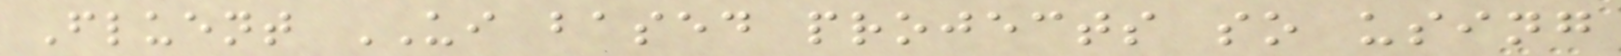Fluent UI based projects so using
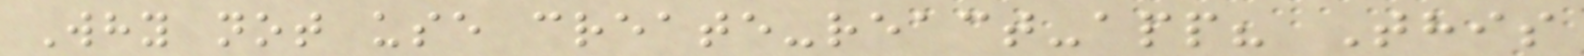Why not use create-react-app? This
